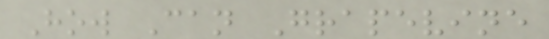How Can Grapevine
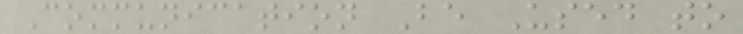Communication Be Used to
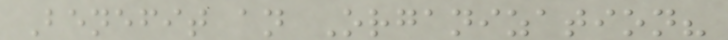Benefit an Organization?
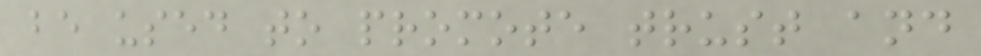be used to promote trust and
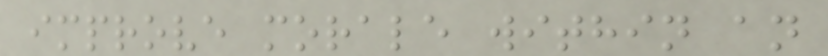improve morale within an
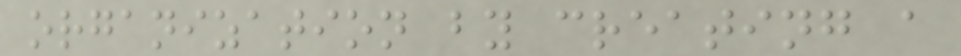organization by creating a
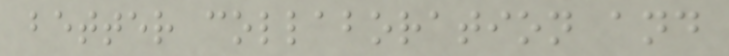better collaboration and
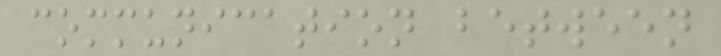communication between
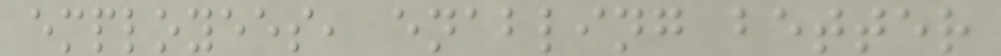employees, enabling better
